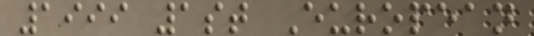1999 1st European
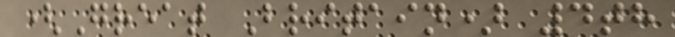(Great Britain) 4th
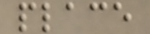place
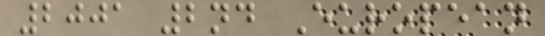2001 2nd European
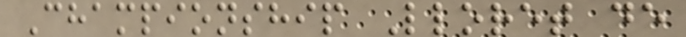Championship Lloret de
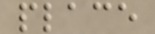place
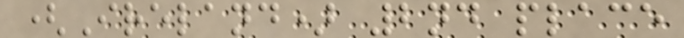(Ireland) 2nd place
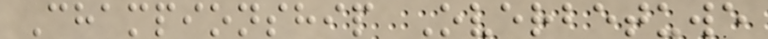Championship Overbetuwe
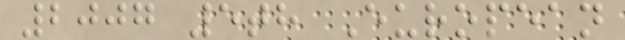2007 5th European
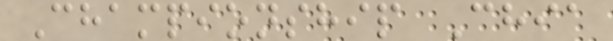Championship Chia
